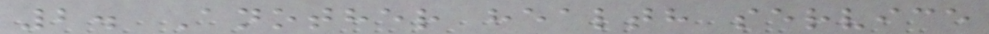2. Another health service
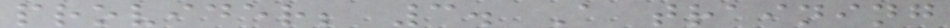provider; 3. A training
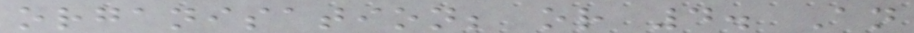organisation; or 4. An
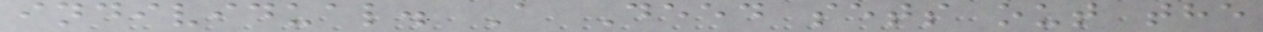individual. A Deed sets out the
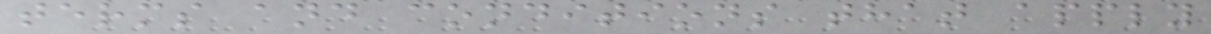terms and conditions that apply
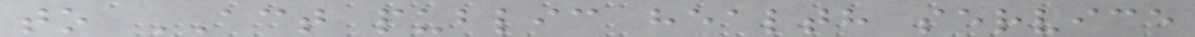to ACT public health service
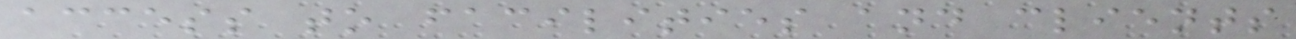access to facilities and clients
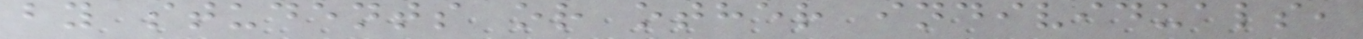by students or other individuals,
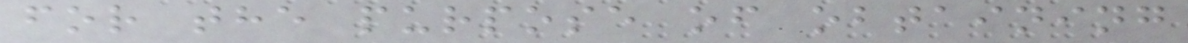for the purpose of obtaining
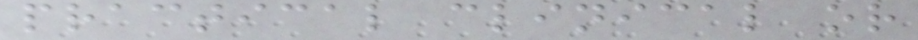practical clinical or
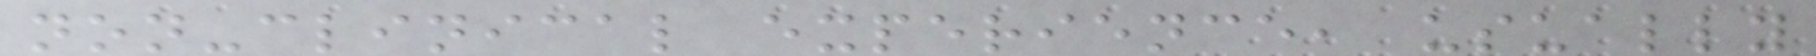non-clinical experience, usually
